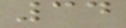34
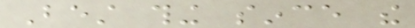Best thing since the
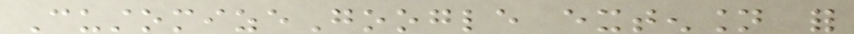CustomizeGoogle extension for
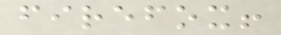firefox!
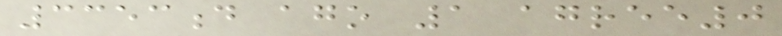3353d ago 1 agree0
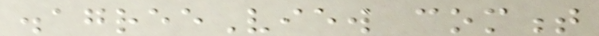disagreeView comment
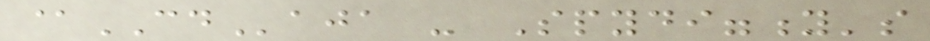@CDaja - Spydiggity's
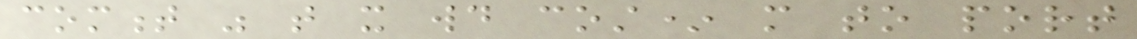comment was that it would cost* more to port
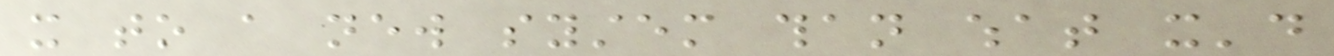it to a new system than what it'd
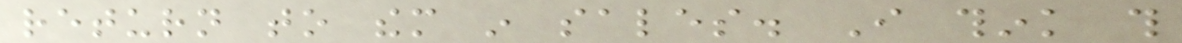return to them in sales. I think this
